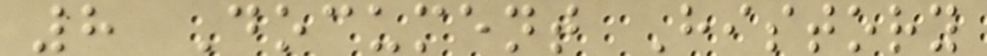8 Document History
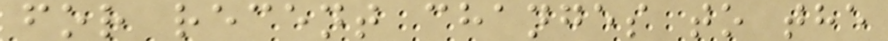for recent changes to the
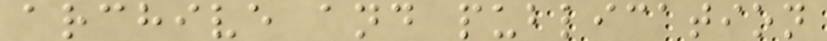archive and publication
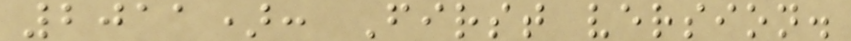2011): First version.
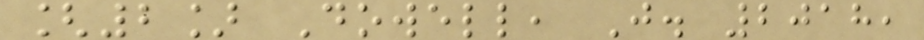[2] Dowell, J. 2018,
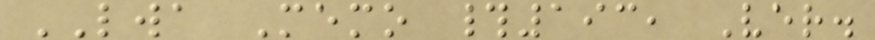LWA Memo #193, Ver.
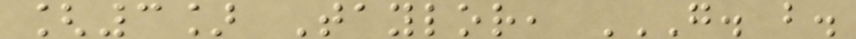[3] Taylor, G. B.
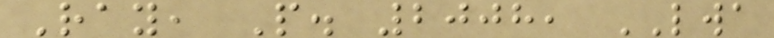Ray, P. 2008, LWA
